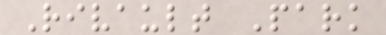Rivault Park
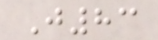J83
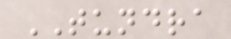TUNDRA
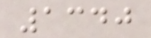1340
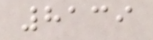8139
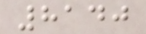8140
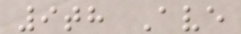9th Ave
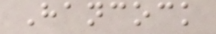Hancock
